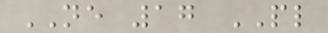NE 17 PL
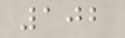102
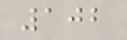102
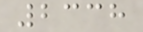2338
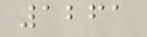1261
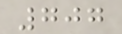707
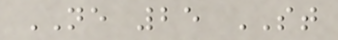NE 25 ST
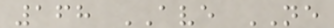168 AVE NE
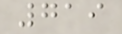719
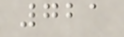721
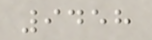9458
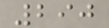290
